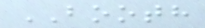BOOTH
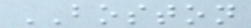BOSTON
